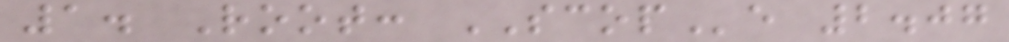1. Root: SCOPe 2.07
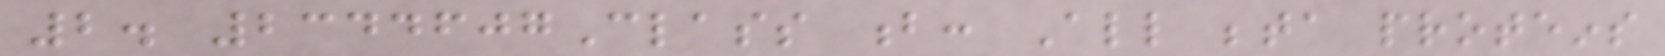2. 2344607Class b: All beta proteins
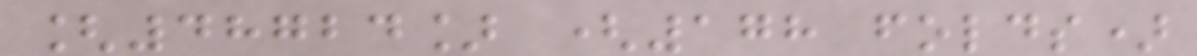[48724] (178 folds)
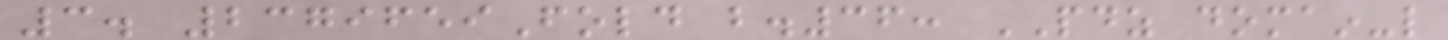3. 2379659Fold b.36: PDZ domain-like
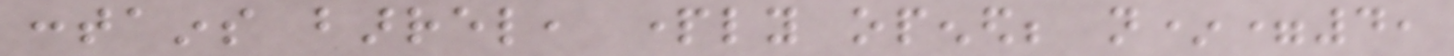contains barrel, partly opened; n*=4,
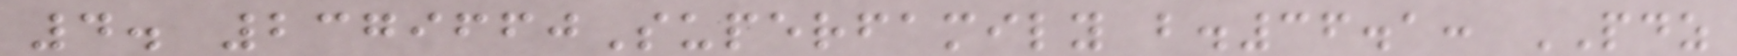4. 2379660Superfamily b.36.1: PDZ
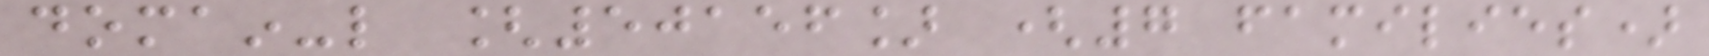domain-like [50156] (7 families)
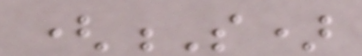(S)
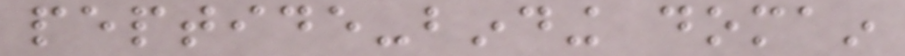peptide-binding domain
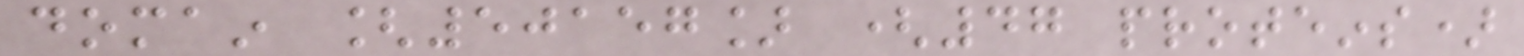domain [50157] (47 proteins)
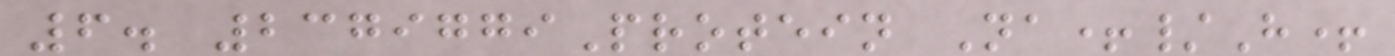6. 2379779Protein Na+/H+
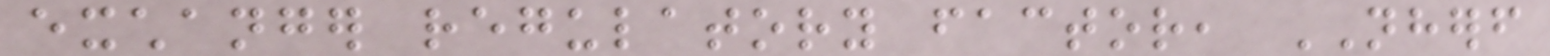exchanger regulatory factor, NHERF
